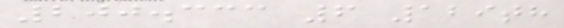200.333 6 129th
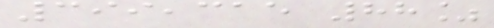399,315 88%
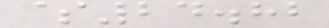$24.82
